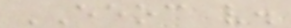EEOC v.
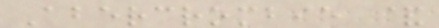Abercrombie &
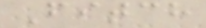Fitch
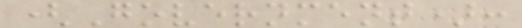(Government):
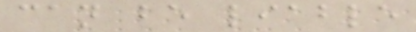can be liable
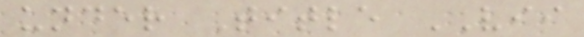under Title VII
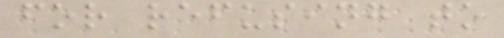for refusing to
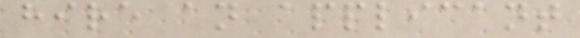hire an applicant
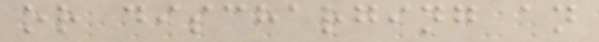or discharging an
